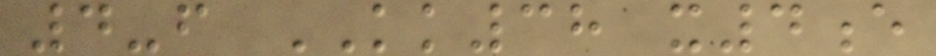4-f KK38 x4e
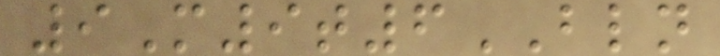9M9t6BLN
